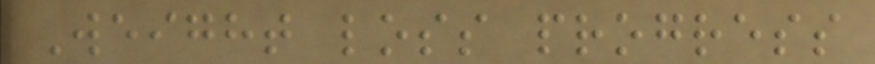Weight loss progress
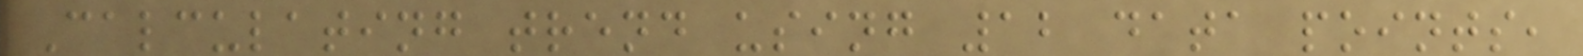Calculating trend using 12 data points,
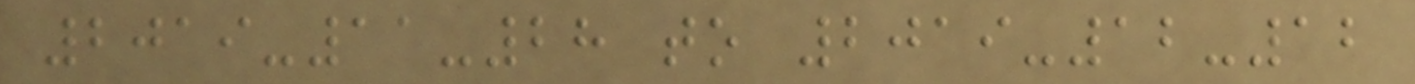2019-11-28 to 2019-12-12
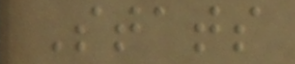Stats
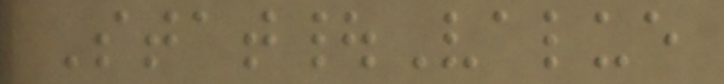Stat|Value
